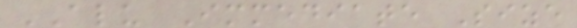ALU Immediate Size
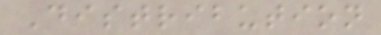Distribution
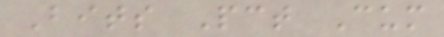Bits Pct Cum
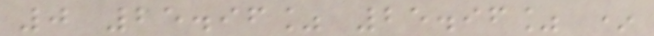0 25.96% 25.96% *
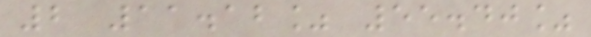2 11.12% 55.40%
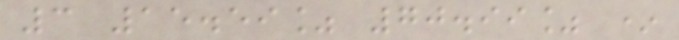3 15.59% 70.99% *
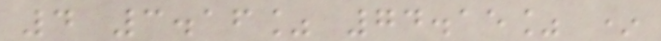4 3.16% 74.15% *
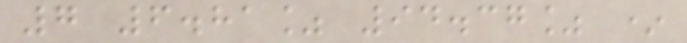7 6.81% 94.37% *
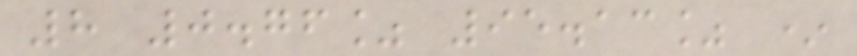8 0.76% 95.13% *
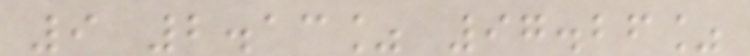9 2.13% 97.26%
